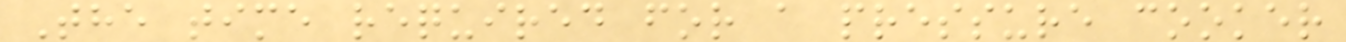The time required for a pressure cooker
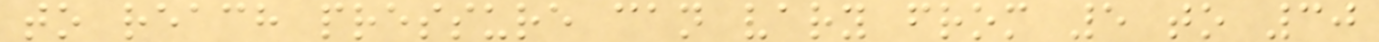to reach pressure can vary from 5 to 30
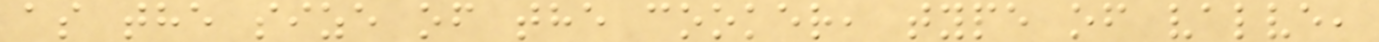as the size of the cooker, type of valve,
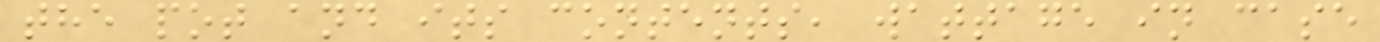the pot and its contents, wattage in case
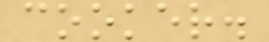cooker.
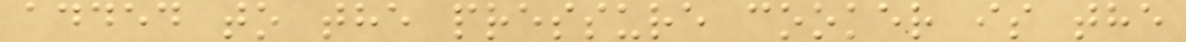added to the pressure cooker is the
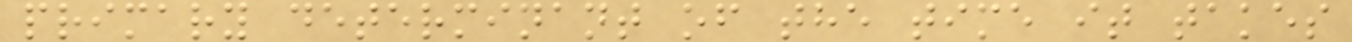primary determinant of the time it takes
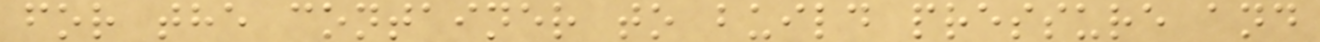for the container to build pressure and
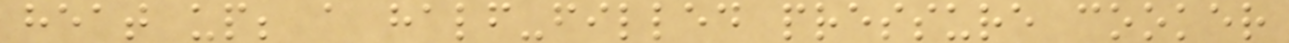heat up; a half-filled pressure cooker
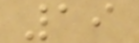19
